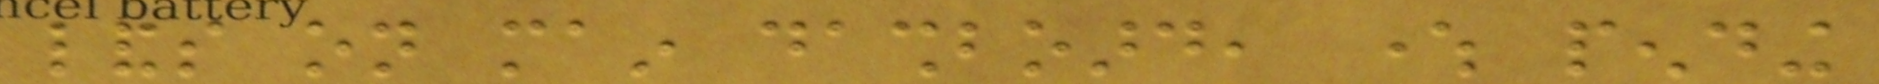lands on main dashboard, where pending
